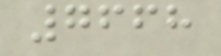7668
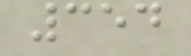354
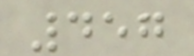457
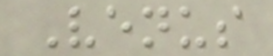Venus
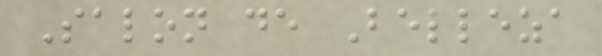Salon de Belleza
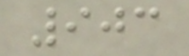903
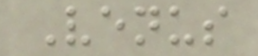Venus
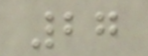27
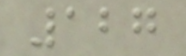127
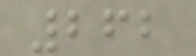262
